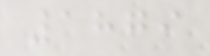1879
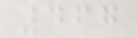467
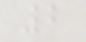2
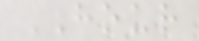HOUR
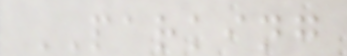PARKING
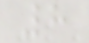8
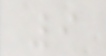9
